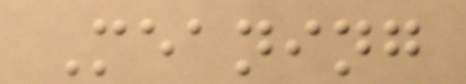Meaning
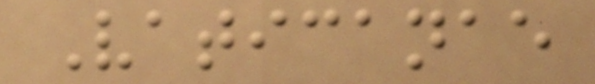Vaticanae
